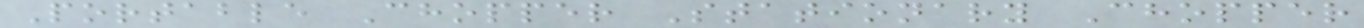Portable Chopper Stationary Chopper
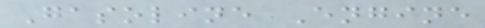Gasoline Engine
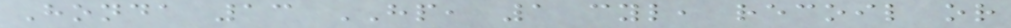Honda 13 HP, 1 cyl, recoil or
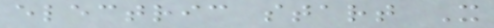electric start X
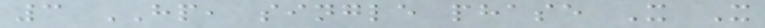3 HP, single phase X X
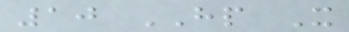10 HP X
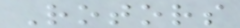Rotors
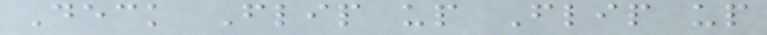Deck Flip up Flip up
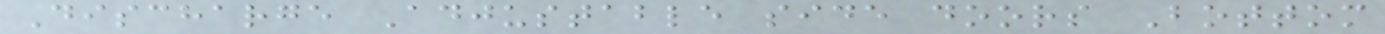Discharge Adjustable side doors Bottom
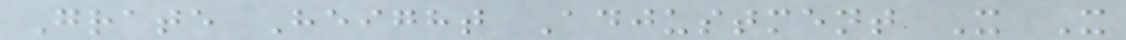Grate Height Adjustment X X
